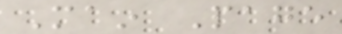Main Page
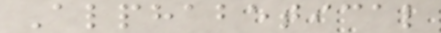Alphabetical
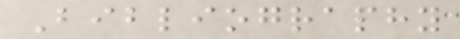Bibliography
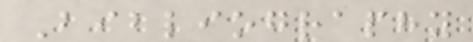Bibliography
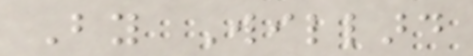By Willard
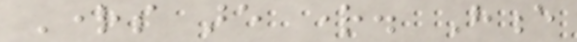Rights are right. Hence
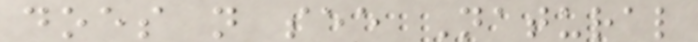does not see Natural
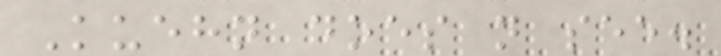Kuehn does not see.
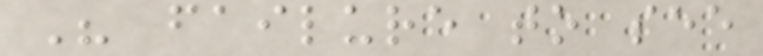His failure to see
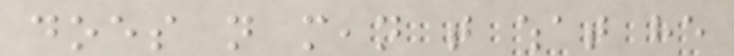does not mean that what he
